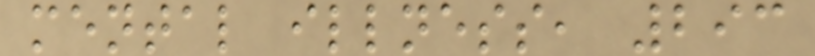mental illness, 293
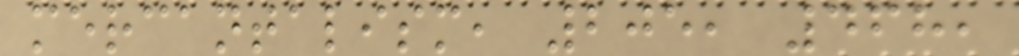mercantalism, 205, 468,
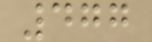477
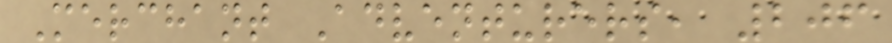Merchant Adventurers, 206
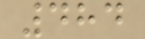484
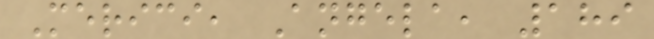Merici, Angela, 189
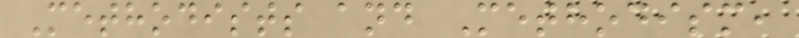Methodists and Methodism,
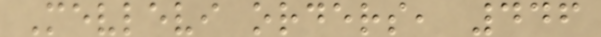Mevlevi orders, 446
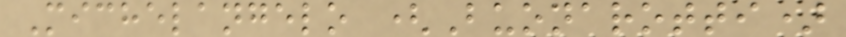Michelangelo (Buonarotti)
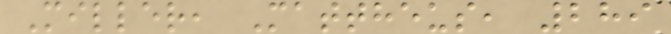Miller, Mattheus, 289
